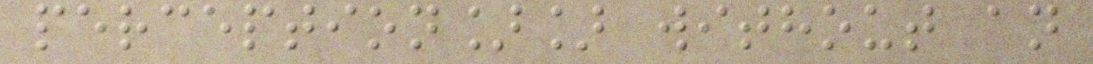perception]] without an
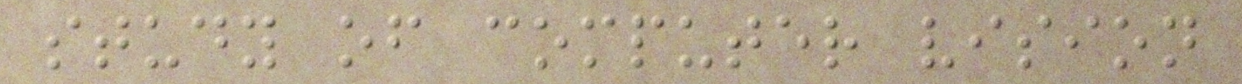study of computer vision
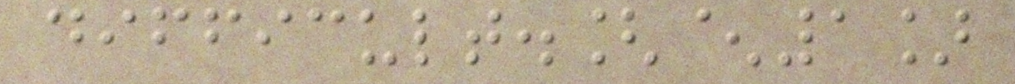difficult.[^1]
